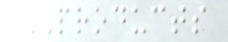PRODUCTS
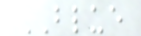BLUE
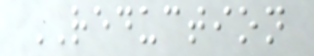REDUCTION
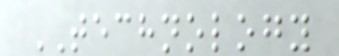TECHNOLOGY
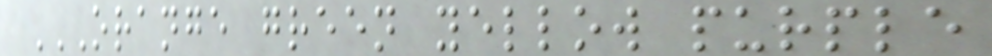ORANGE GREEN YELLOW PURPLE
